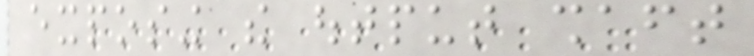exposing the output shaft
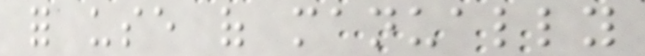for use of manually
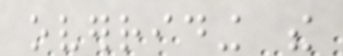overriding the
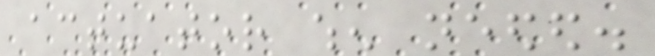actuator when needed.
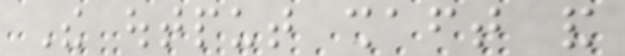The output shaft and
